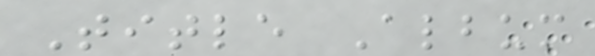Title Album
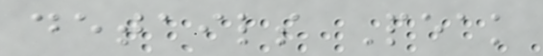details Peak
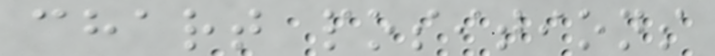chart positions
